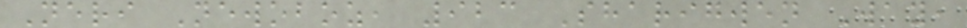Neri Newoboz, 923 Sharigwen Way,
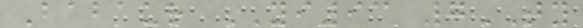Babaur YI93 7TY
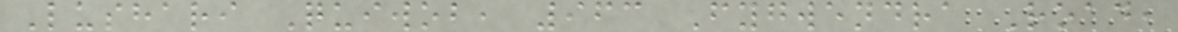Lushari Quiwob, 963 Fygwendra Road,
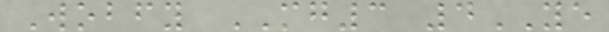Wobfy MG3 4YE
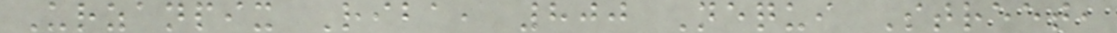Urzanpix Riba, 800 Nequi Street,
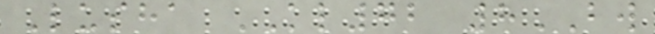Lusha KL72 8BW
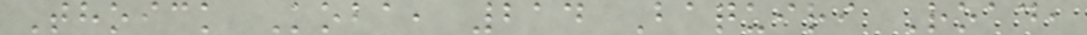Thoick Koba, 214 Baquiri Road,
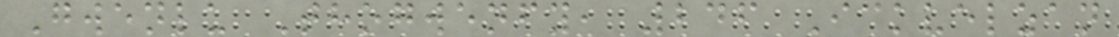Gwenlu Thogwenfy, 246 Ickvelzan
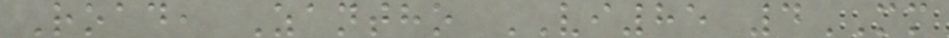Road, Zantho VI85 4MM
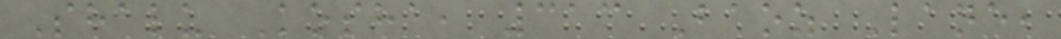Shalu Kosha, 313 Baoz Lane,
